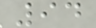94
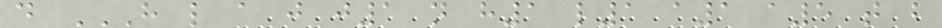d H L A J J1 N H1 L1 A1 A5 T B
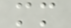mm
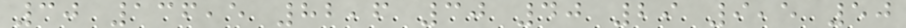30 136,5 82,6 30 40 29 9,5 50
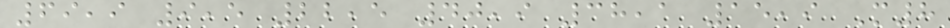69,9 9,5 22,5 40,9 38,1 15,9 M8
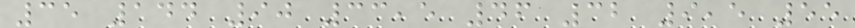35 144 90 33,5 46 32 9,5 55
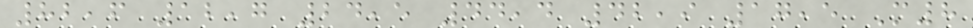82,6 12,7 24,5 44,4 42,9 17,5 M8
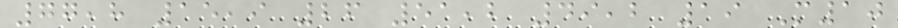77,8 15,9 26 51,2 49,2 19 M10
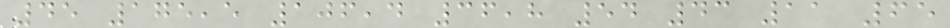45 175,5 106,4 36,8 54 43 11 65
